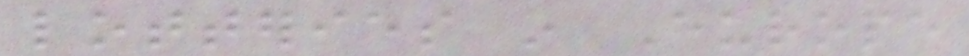lotteries in Europe
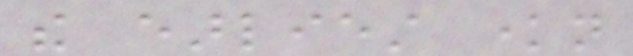the earliest known
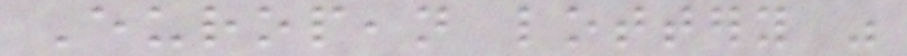European lottery was
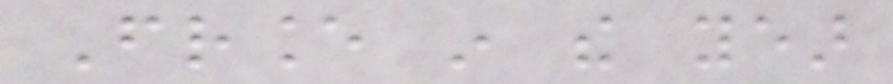France in the year
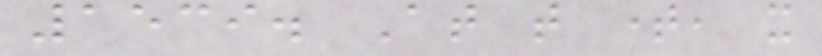1539. At that time, it
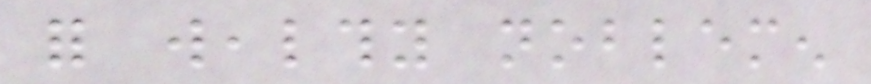for wealthy noblemen
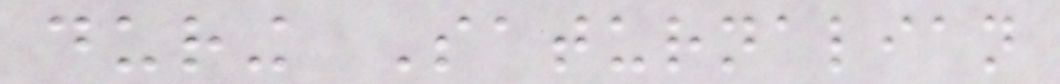during Saturnalian
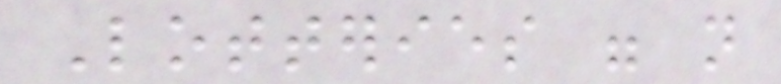Lotteries were not
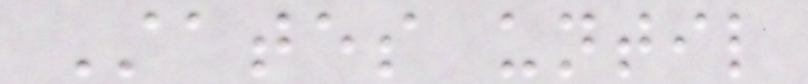States until
